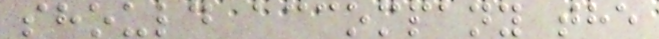should accompany the
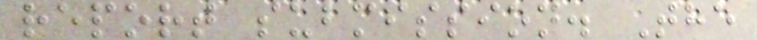report submission. The
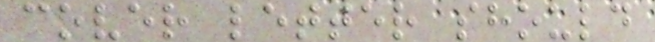cover letter should
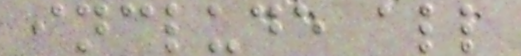include all
